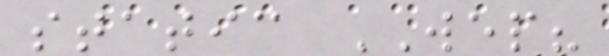static WEP?
